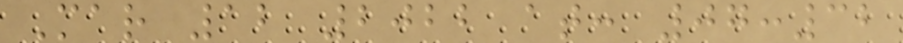Mar 12 2022 at: 07:32
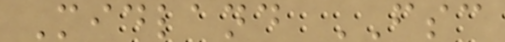Midland FSC
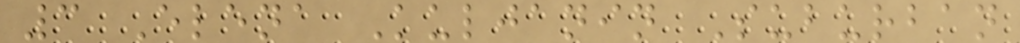3 Elena Kuljanin Suburban
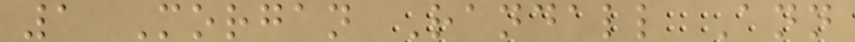1 Morgan Randall Ann
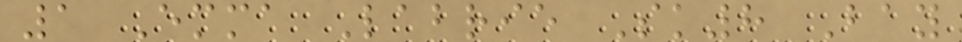1 Emma Labrie Sk8 Bay
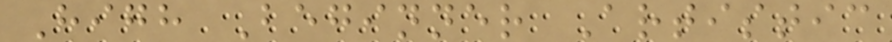High Beginner Artistic
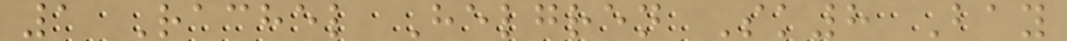1 Rachel Helgren Sk8 Bay
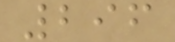296
